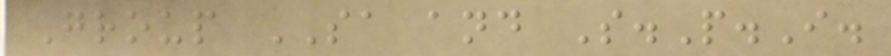Group SA and S.P.I.
